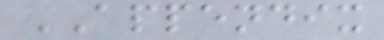APPENDIX
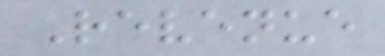Revenue
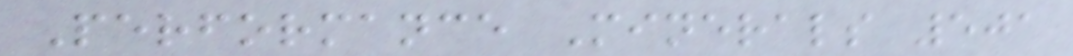Performance Minerals 501
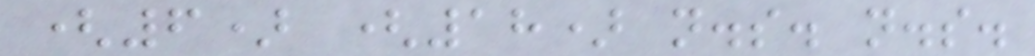(6) (18) n.s. n.s.
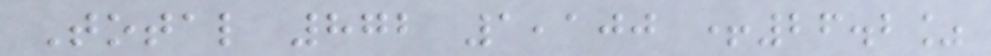Total 872 1,100 +26.2%
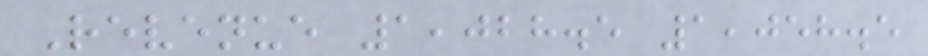Revenue 1,028.5 1,058.5
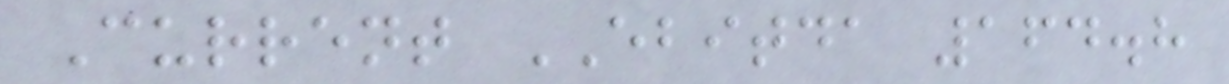Current EBITDA 164.8
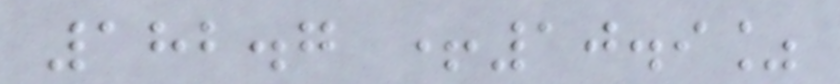182.7 +10.9%
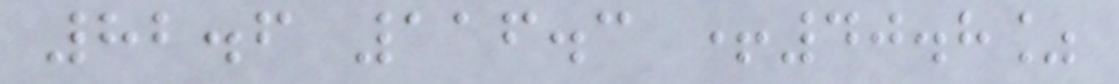82.6 116.3 +40.8%
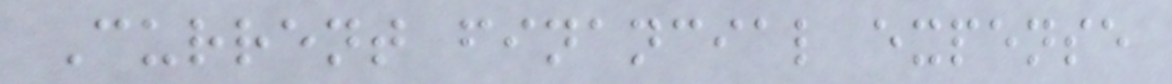Current financial expense
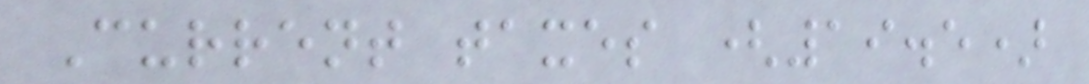Current taxes (19.5)
